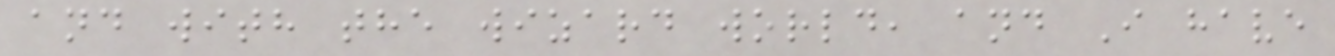and with the wizard world, and I have
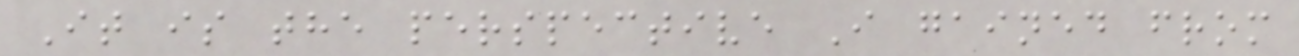It is the perspective I gained from
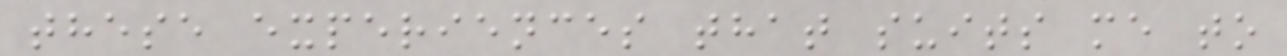these experiences that suits me to
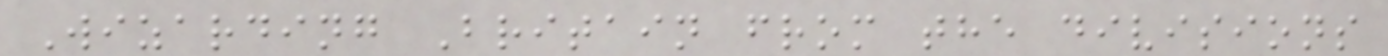Wizarding Britain from the divisions
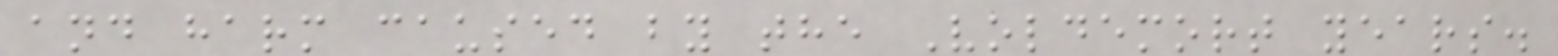and harm caused by the Voldemort years.
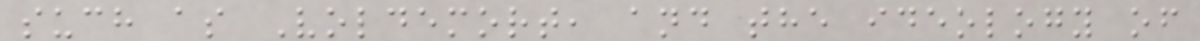such as Voldemort, and the ideology of
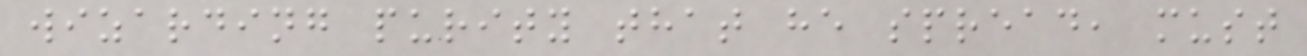wizarding purity that he spread, must
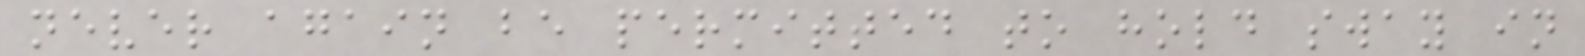never again be permitted to hold sway in
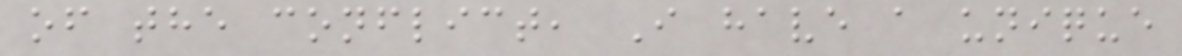of the conflict, I have a unique
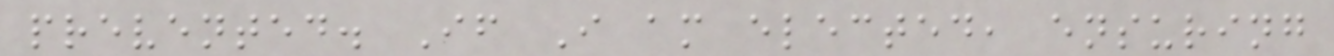prevented. If I am elected, ensuring
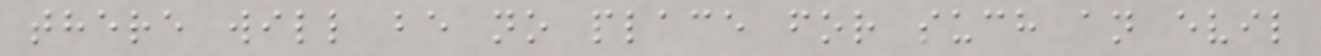there will be no place for such an evil
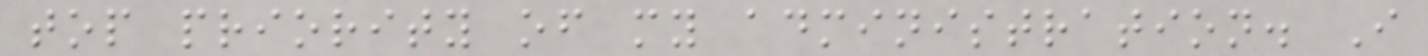top priority of my administration. I
